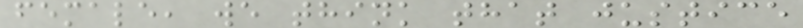female, we think that justice
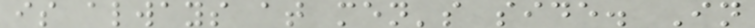is always at men's side. In
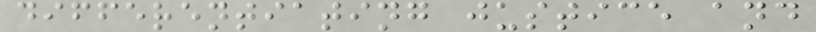differentiating justice and
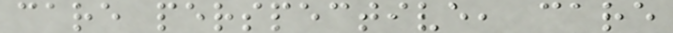care perspective, care
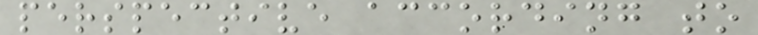perspective according to
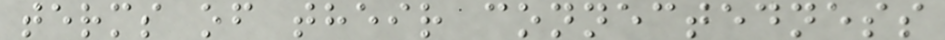terms of their connectedness
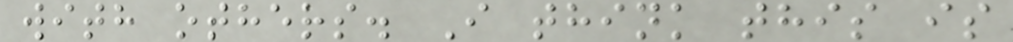with others. I think this is
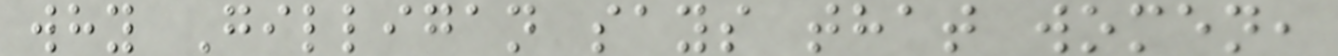why Gilligan says that women,
